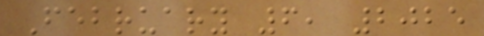February 6, 2025
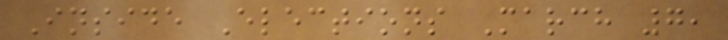Inside Elections March 7,
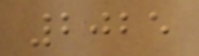2025
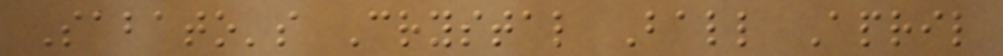Sabato's Crystal Ball April
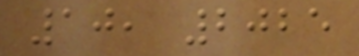10, 2025
